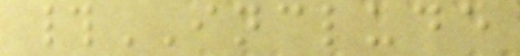#INCLUDE
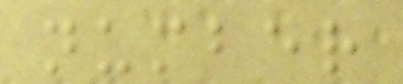number
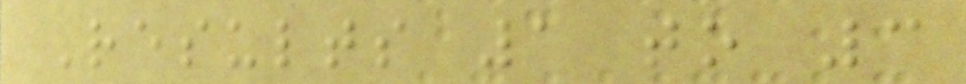Results 1 to 3
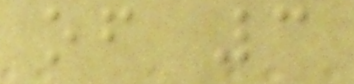of 3
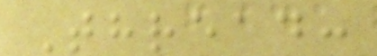Thread:
